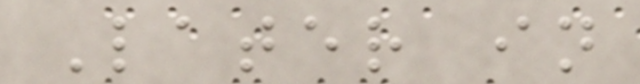Later in
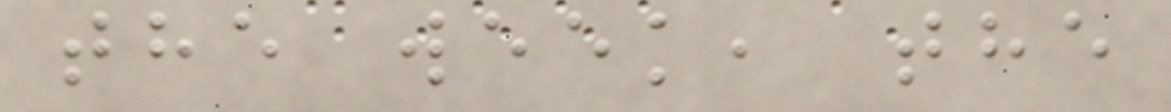the week, the
